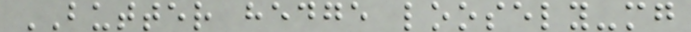BUTTER hedge loosely-mg
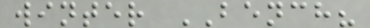winter BENCH?
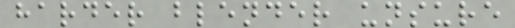harder blender unsure
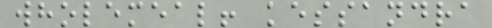wholemeal! kessandra
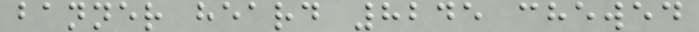banner heard 8245 chewed
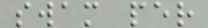swam per
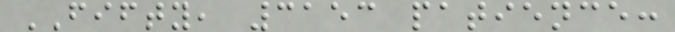FIFTY, 3153 patience:
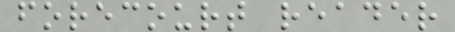forecourt reader
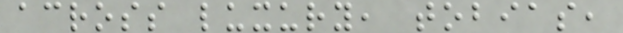across luxury, tobias,
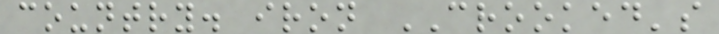country. iron CROOKED's
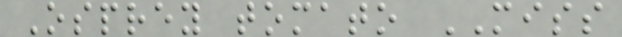Osprey tomato MISS
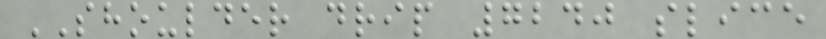SHOULDER drip 7240 slice
